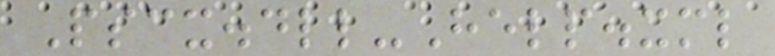Pscx.dll-Help.xml
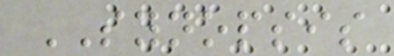SYNOPSIS
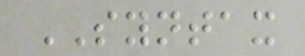SYNTAX
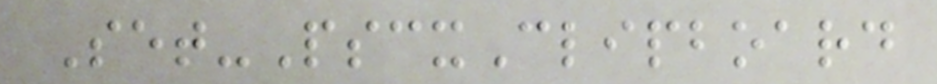Set-PscxClipboard
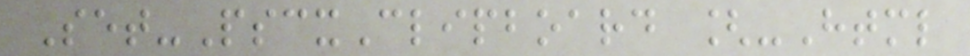Set-PscxClipboard [-Html
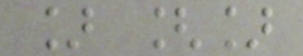] []
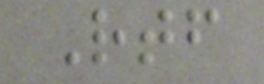Rtf
